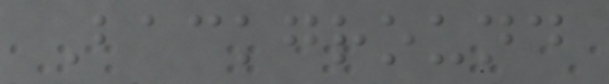Background
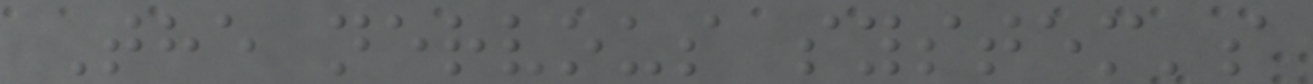The nervous system's
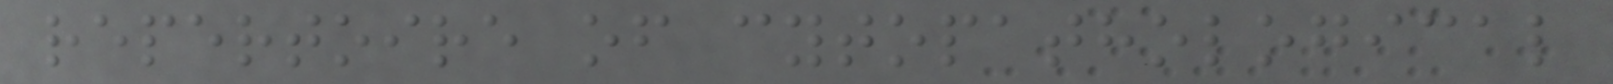repertoire of cytopathological
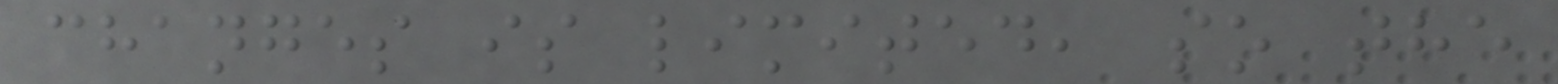changes is limited, so the
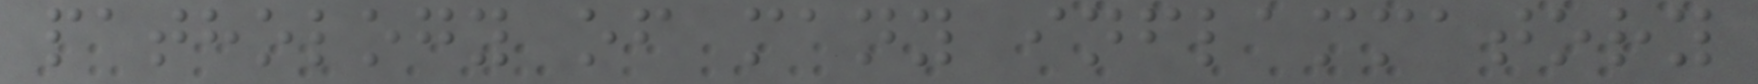pathology of many inflammatory
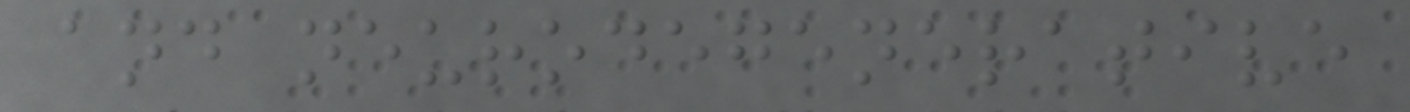and neurodegenerative
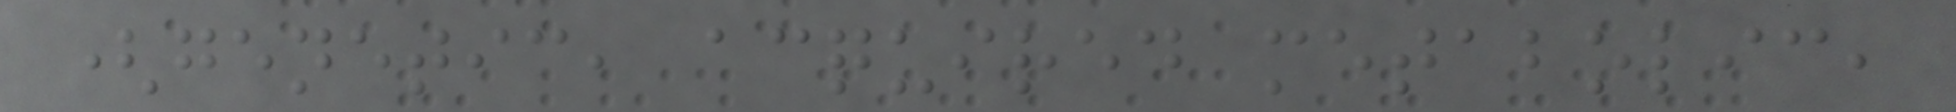(genetic, acquired metabolic,
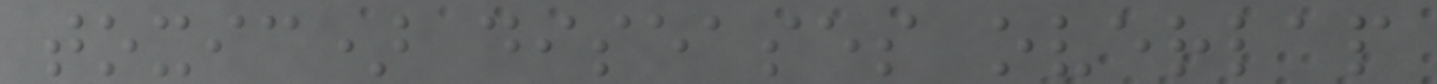toxic) diseases overlap
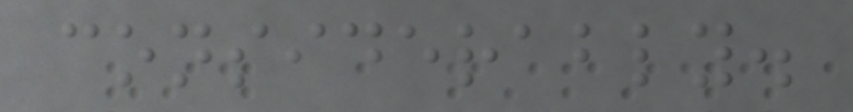considerably.
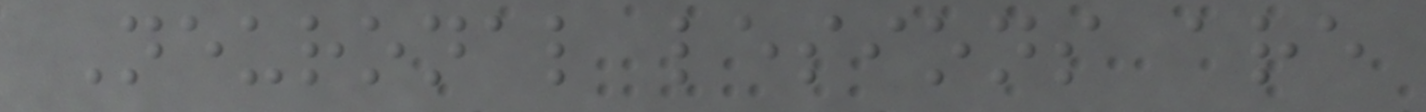Neuronal lesions are
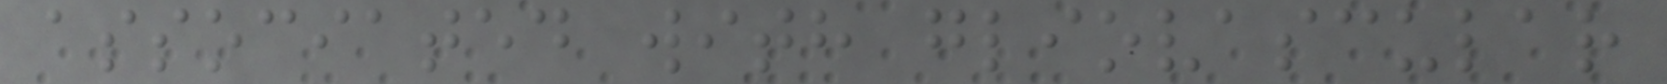associated with gliovascular
